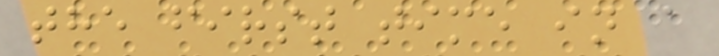the first time in a
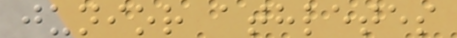junior athletes
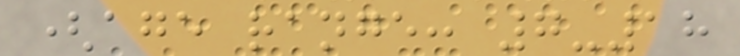(age range: 7-18
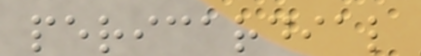pericardial
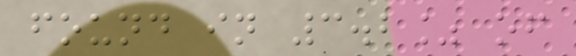found in 3.2% of
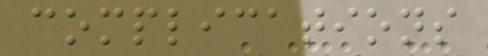complications
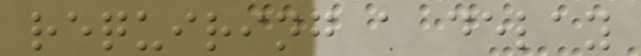requiring a delay
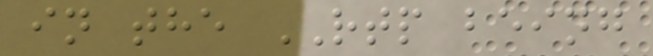in the RTP being
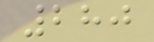280
